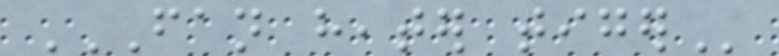FAN HEATER TIGER
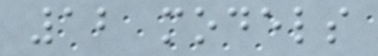12 models
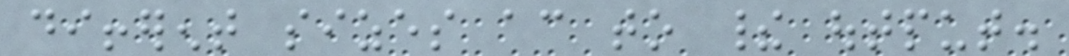different sizes according to their output.
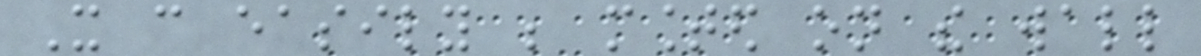It can easily be mounted on the wall
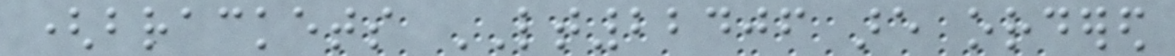(brackets LT22406 are ordered
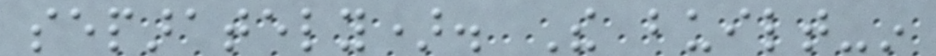separately). The built-in
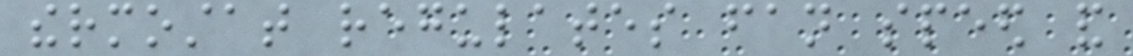thermostat regulates fan speed and
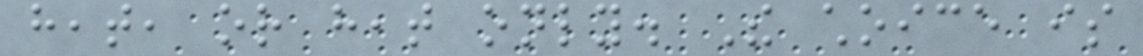heat, or heat only. The choice is
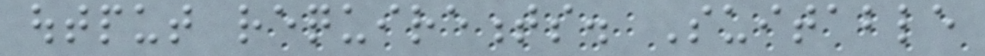output requirements. Suitable
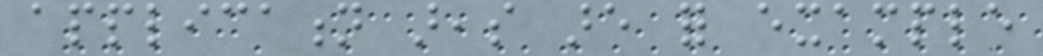application areas are for example
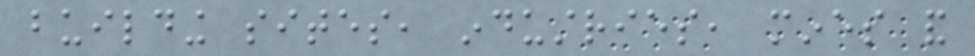building sites, industries, mines and
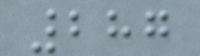287
